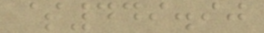$449.90
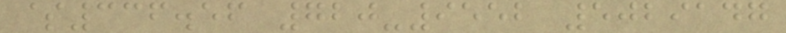$336.56 720-9552 5029147
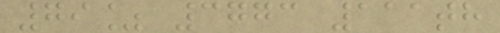79% 3773 111th
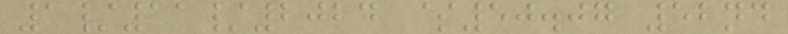1/11/2024 $50.07 52nd
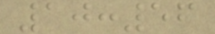10:56
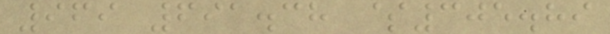969 691.38 $305.89
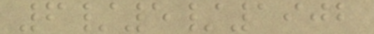6/5/1902
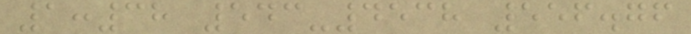1:38 543-4538 556.76
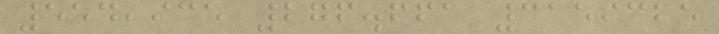554,935 276.661 3159325
